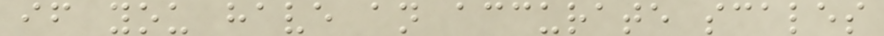if you have an accurate scales
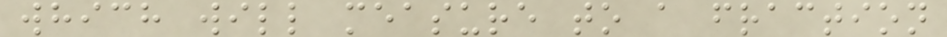which will measure to a fraction
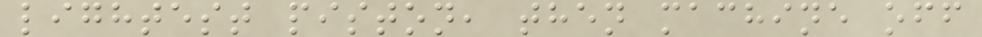lightest piston, then machine off
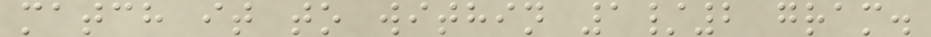match it to within 1/2 gram.
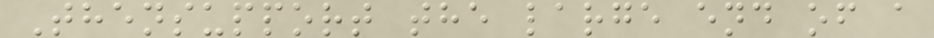Thensupport the large end of a
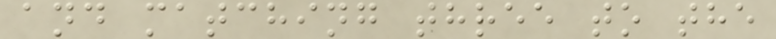and matching three to the
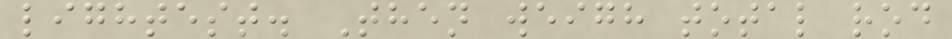lightest. Then weigh total rod
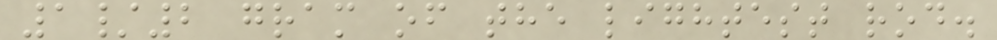1/2 gram of the lightest rod.
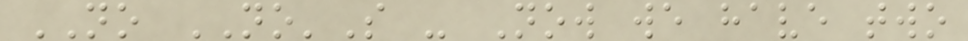NO NO'S - Now we have two
